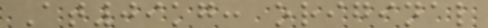At09kg: original
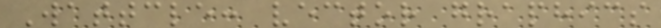Wattcle: vector graphics
